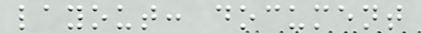layout: document
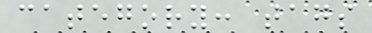category: tags
